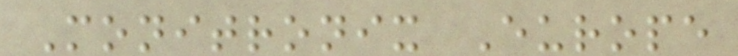Monitronix Europe
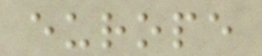europe
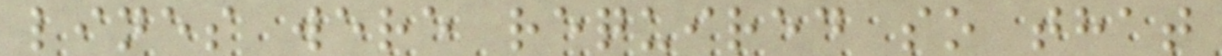lines were required so that
